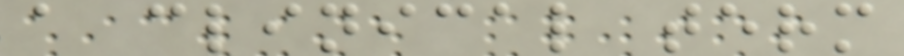a clinical term
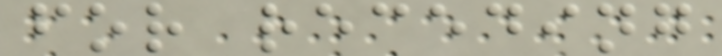for receding
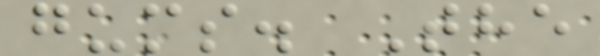gums. The
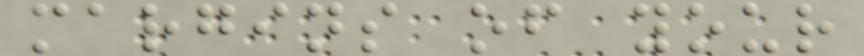margins of your
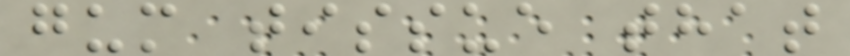gum tissue that
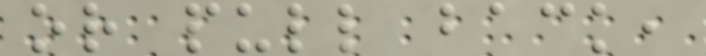or pull back,
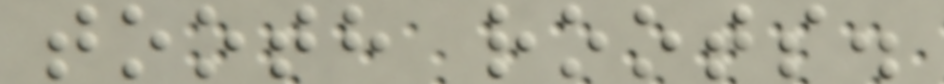tooth roots.
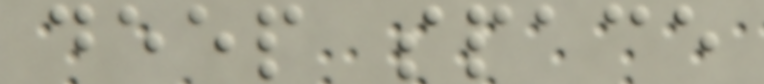deep space
